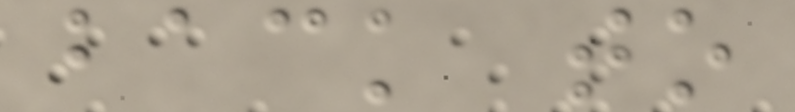back to
